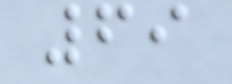69
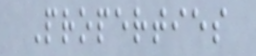Properties
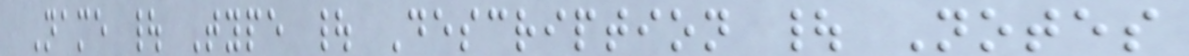Name | Type | Description | Notes
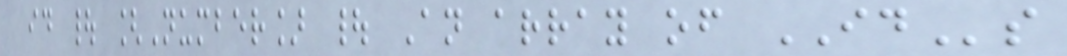id | [Number] | An array of IDs
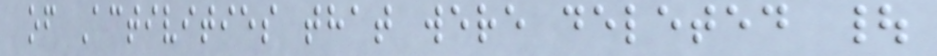of Activities that were deleted |
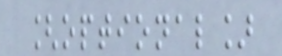[optional]
